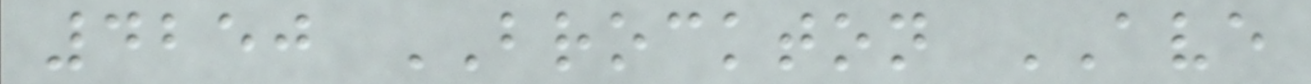4250 BROCKTON AVE
